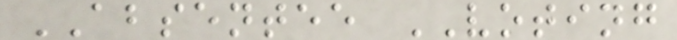ABSENTEE VOTING
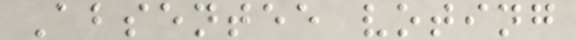Absentee voting
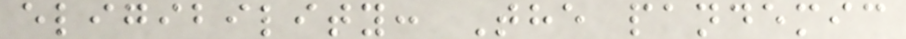eligibility: The pandemic
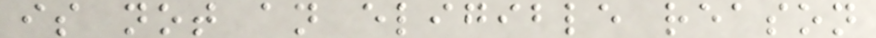is not an eligible reason
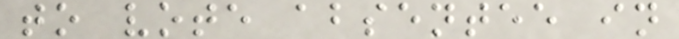to vote absentee in
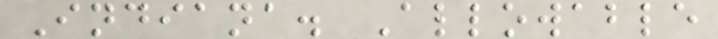Indiana. Allowable
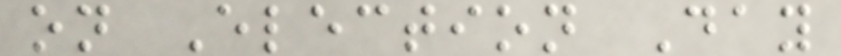on Election Day
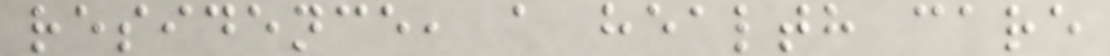residence, a health care
